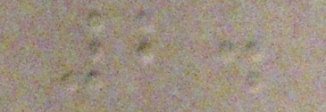2.
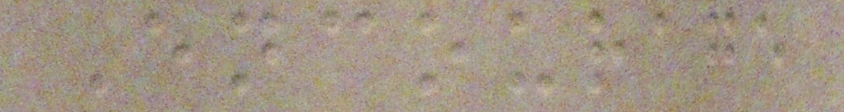Encourage
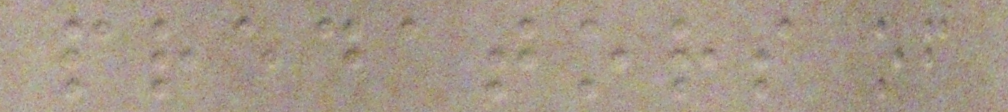predators of
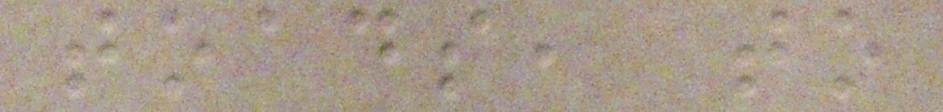toads, to
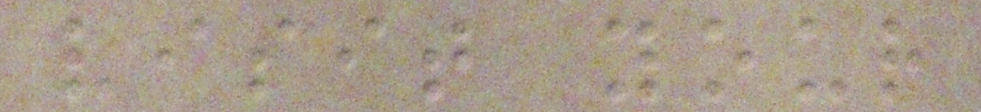visit your
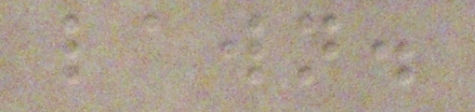lawn.
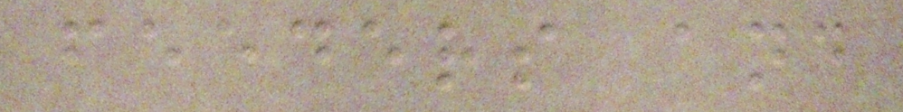feeders and
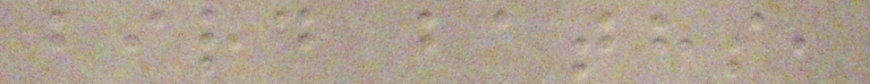bird baths,
